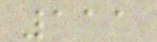111
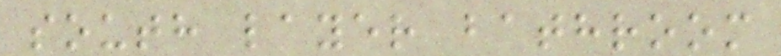south layer bathroom
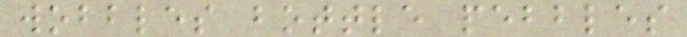wobbles bottle pebbles
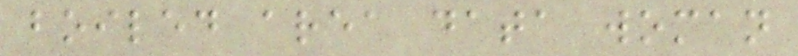boiled area data woman
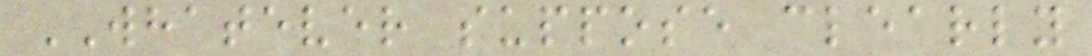WHATEVER suppose clearly
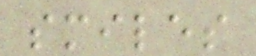smiles
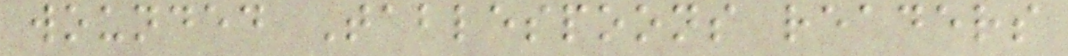wounded Tablespoons readers
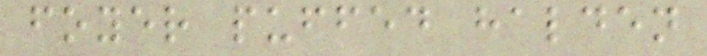foyer puffed halden
